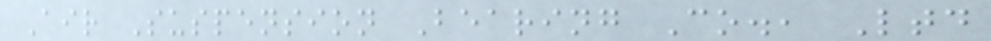Air Suspension Bearing Co., Ltd
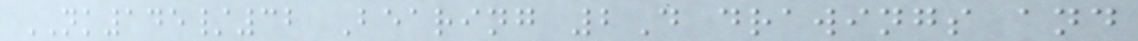NK145/32 Bearing 2D drawings and
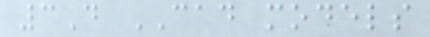3D CAD models
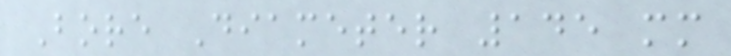Bore Diameter 145 mm
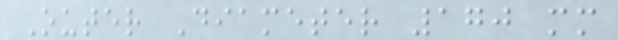Outer Diameter 170 mm
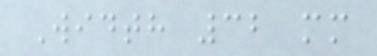Width 32 mm
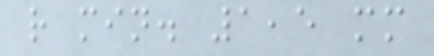r min. 1,5 mm
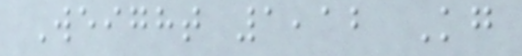Weight 1,12 Kg
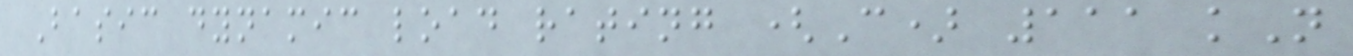Basic dynamic load rating (C) 111 kN
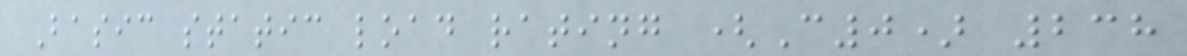Basic static load rating (C0) 238
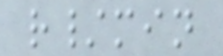r/min
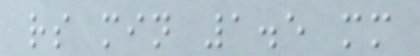rs min 1.5 mm
